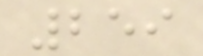259
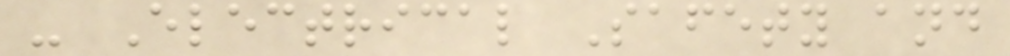- Electrical Safety and
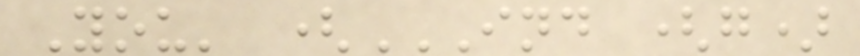You' (IND (G)
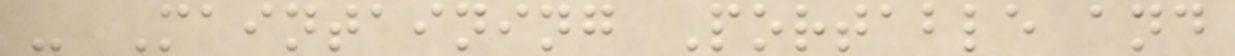- Maintaining Portable and
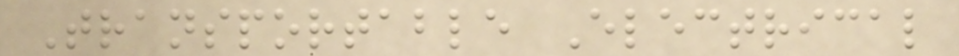Transportable Electrical
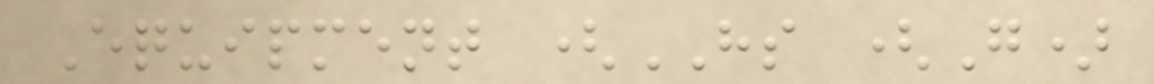Equipment (HS (G)
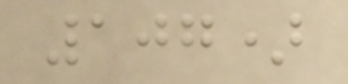107)
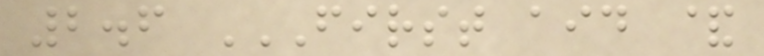2.6 FIRST AID &
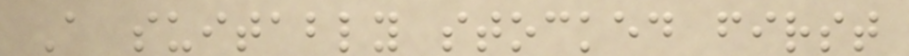A suitably stocked first
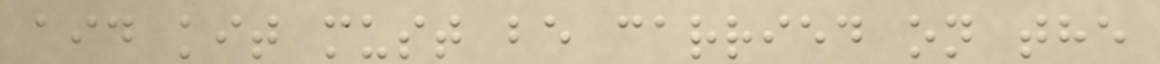aid kit must be carried on the
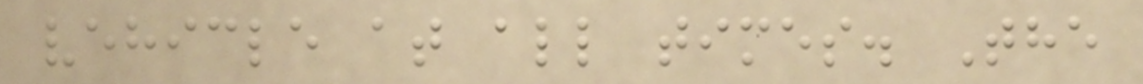vehicle at all times. The
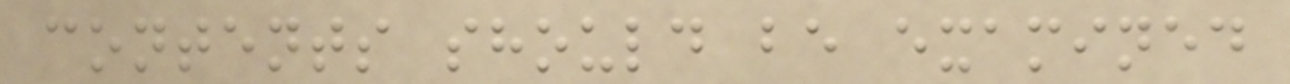contents should be examined
